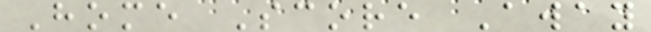Home Score Away
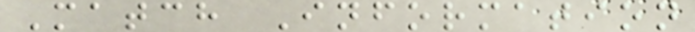Match Information
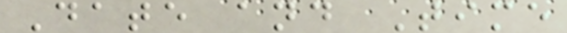Date and Time
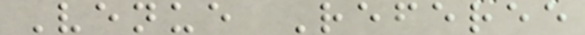Venue Referee
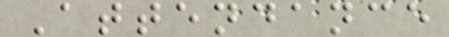Attendance
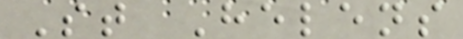St Helens
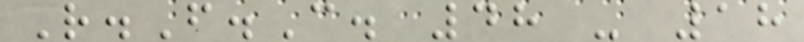R.F.C. 48 - 18
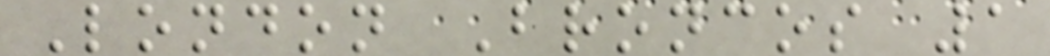London Broncos 1
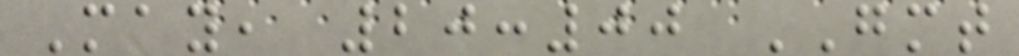May, 20:00 GMT
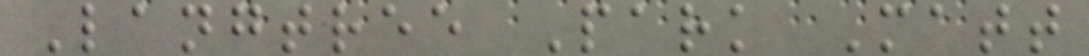Langtree Park Matt
